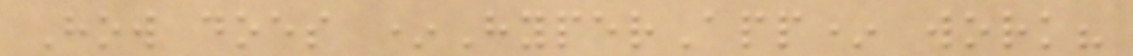How does *HyperApp* work?
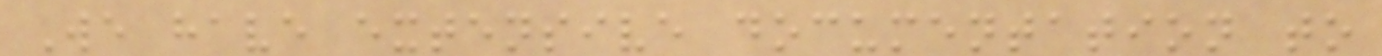We have extensive documentation to
